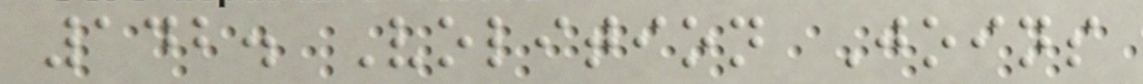142. Volition Joins
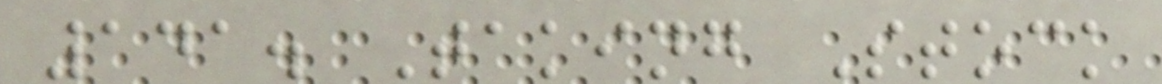141. Taking Stock
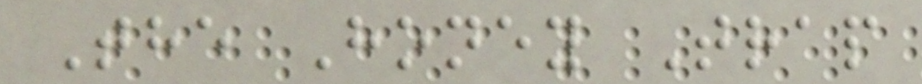The Honey Trap
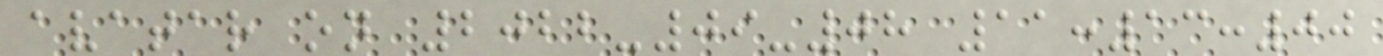avatar on 2022-09-08 11:13:00
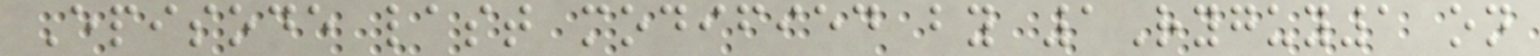Episode last modified by 1Ryguy1 on
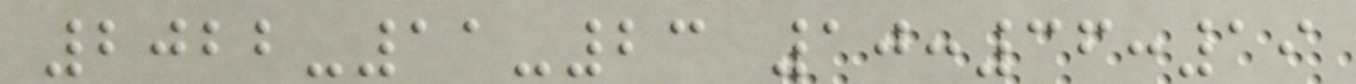2022-11-23 10:36:19
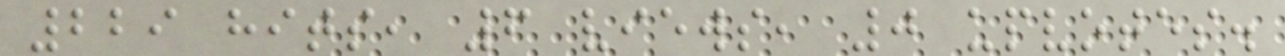229 hits, 6 views, 0 upvotes.
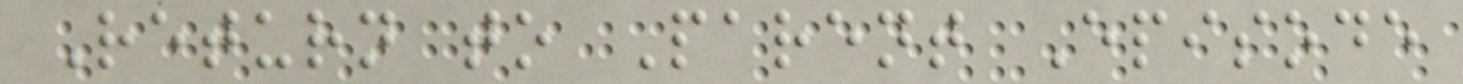Return to Parent Episode
